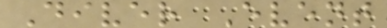Diver Event
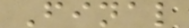Final
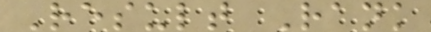Result Rank
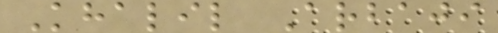Khalil Arbaji
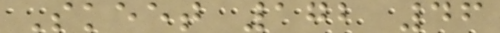Skeet 172 46
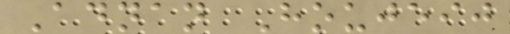Adnan Houjeij
